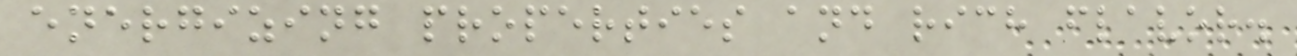energizing properties and rich flavor.
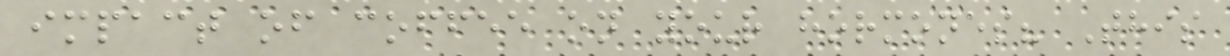impact of coffee on your hormones? This
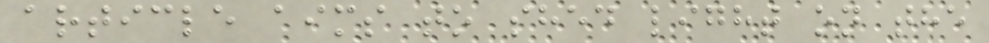article aims to shed light on the
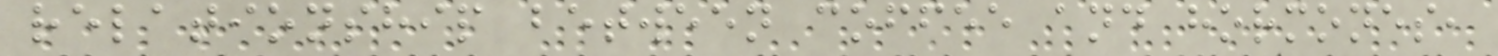relationship between coffee and hormones,
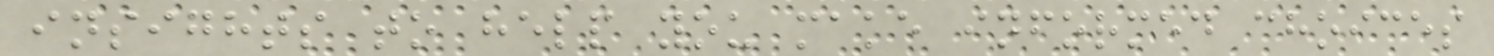insights to help you make informed choices
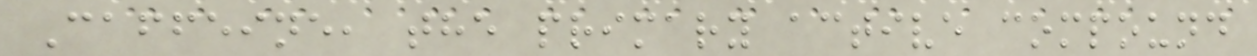Caffeine, the primary active compound
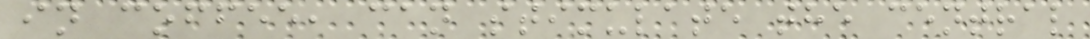in coffee, can stimulate the central
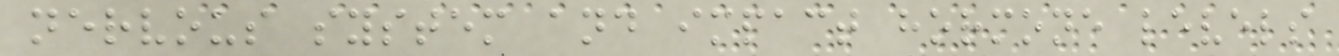nervous system and impact hormone levels
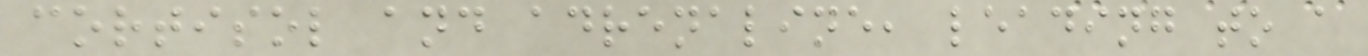cortisol and adrenaline, leading to a
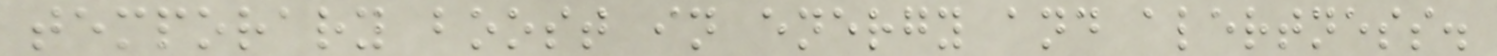temporary boost in energy and alertness.
